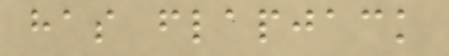has flapjack
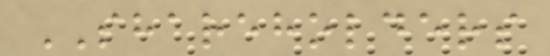SHAREHOLDERS
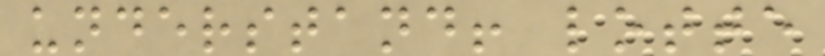understand! lotte
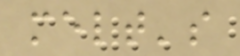melt's
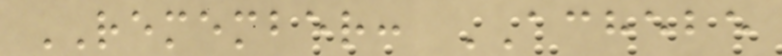REMEMBER: ACHEBE
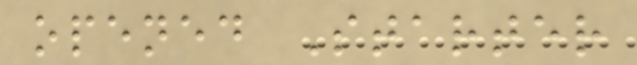opened Starter
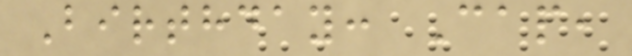Birthday: Cap,
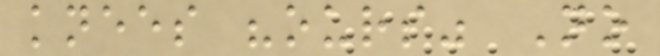knees "ours" No
